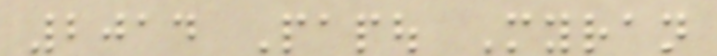2014 Papou Myran
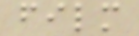film
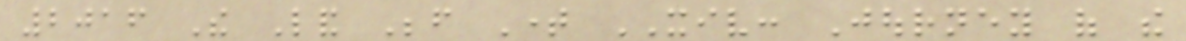2016 The Land Before Time XIV: Journey of the
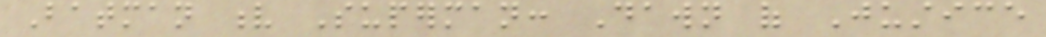Batman v Superman: Dawn of Justice
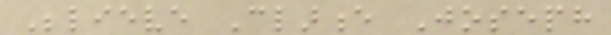Believe Clarence Joseph
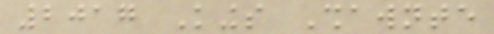2017 Kings Shawnte
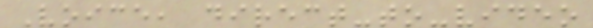Voice, direct-to-video
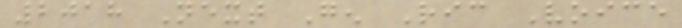2018 Next Gen Ric Voice
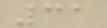31
